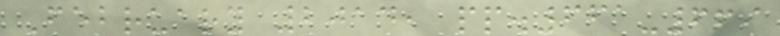February 2014, pp.661-669
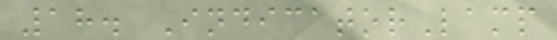18. IndicatorLamp
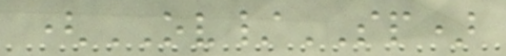(OV/SP)
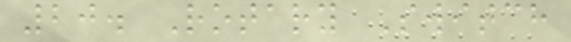20. Rotary Switch
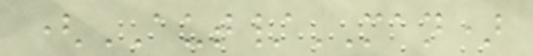(AUT/MAN)
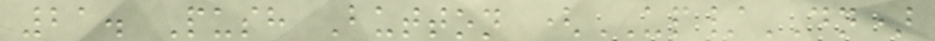21. Push Button (UP/DN)
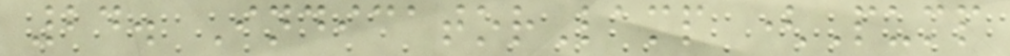24. IndicatorLamp (Pump
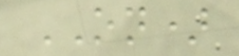ON)
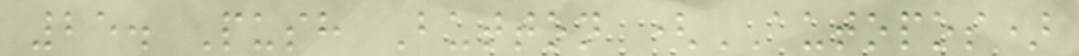25. Push Button (AUTOPOS)
